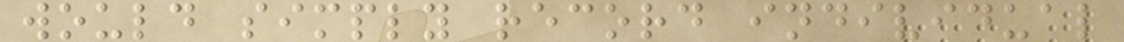would simply record individual
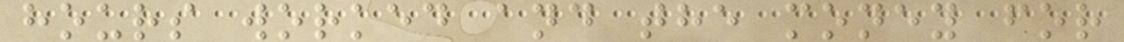hours worked and the money for
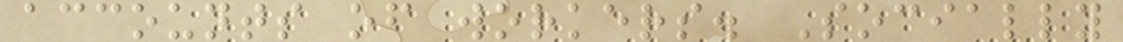accounts of workers. Socially
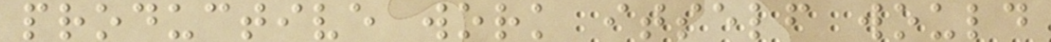productive work itself would
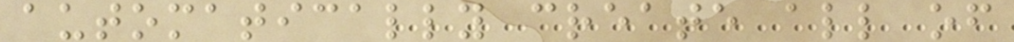automatically create all of
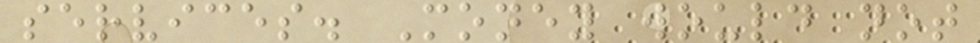services. Money would not
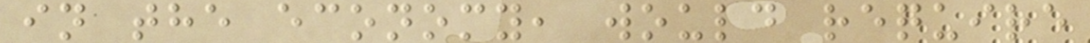in the economy, would require
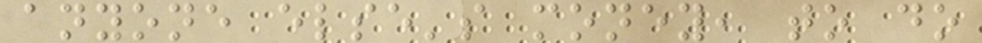anyone else's money, to do
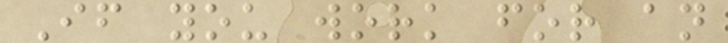If you work for an
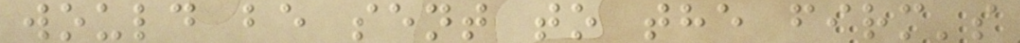would be sent to the firm's
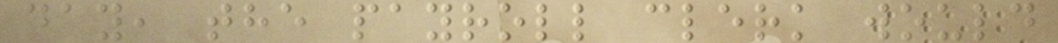day, the payroll clerk would
